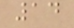14
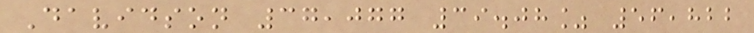Davidson 37,077 39.08% 56,822
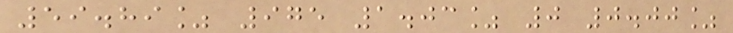59.89% 975 1.03% 0 0.00%
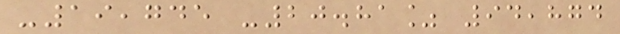-19,745 -20.81% 94,874
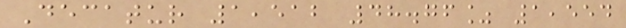Decatur 1,512 48.76% 1,554
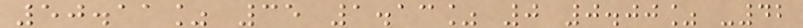50.11% 35 1.13% 0 0.00% -42
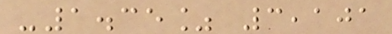-1.35% 3,101
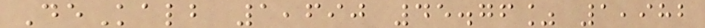DeKalb 1,690 45.76% 1,982
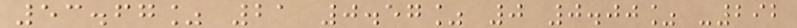53.67% 21 0.57% 0 0.00% -292
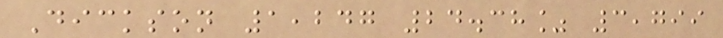Dickson 1,247 24.38% 3,799
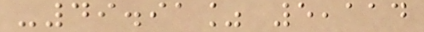-49.91% 5,114
